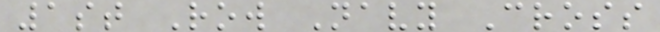1st Row Navy Cross
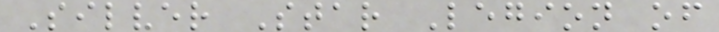Silver Star Legion of
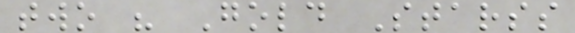two " Gold Starss
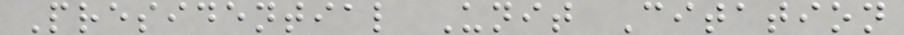Presidential Unit Citation
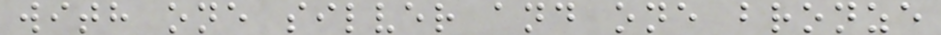with one silver and one bronze
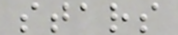stars
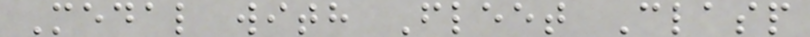Medal with Fleet Clasp
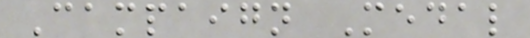Campaign Medal
